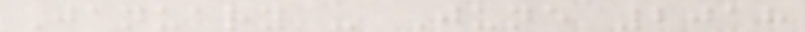January - June 2018
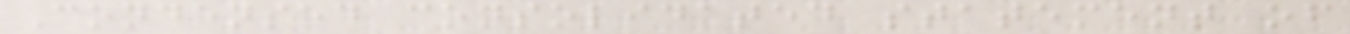Condensed consolidated statement of
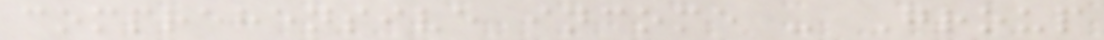comprehensive income - Group
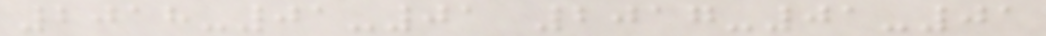2018-01-01 2017-01-01
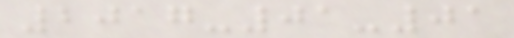2017-01-01
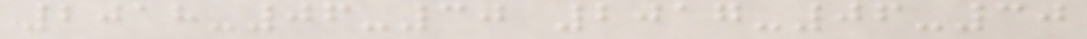2018-06-30 2017-06-30
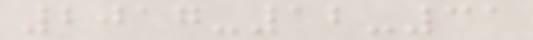2017-12-31
